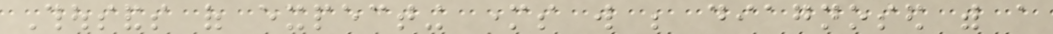Thousands of expecting mothers will be diagnosed with a
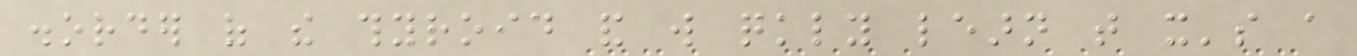disorder of the thyroid and will quickly learn that it's a
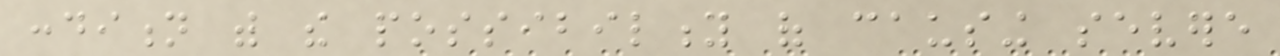condition with the possibility of causing severe
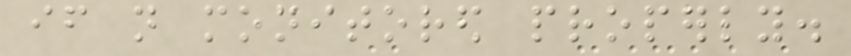if not monitored properly.
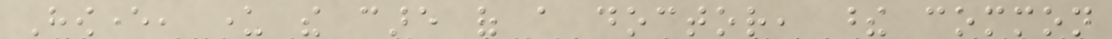However, under the care of a doctor, these common
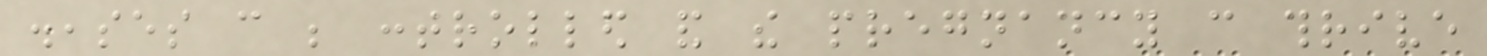diseases can be controlled and the pregnancy can thrive
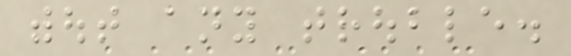without any trouble.
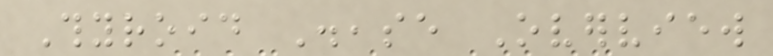Thyroid Disease Overview
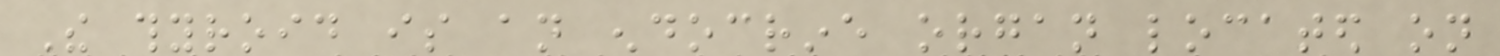The thyroid is an endocrine organ located on
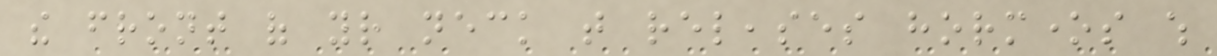the front of your neck that releases hormones which
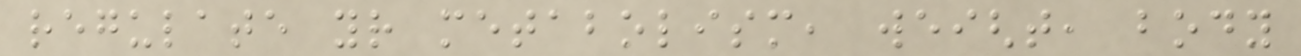regulate your metabolism, weight, body
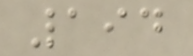194
